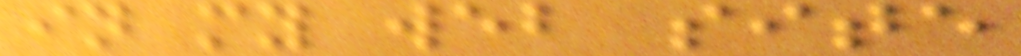in my web site
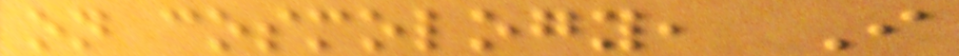on cosmology, I
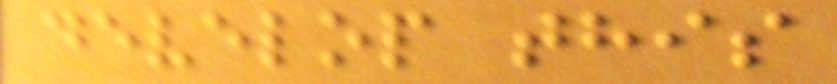develop this
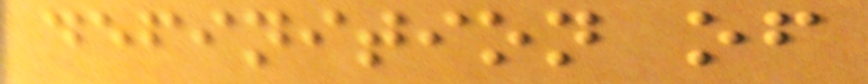definition of
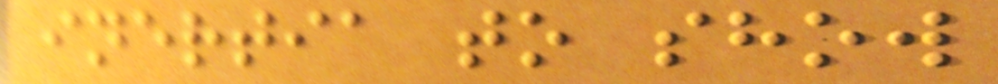inertia to show
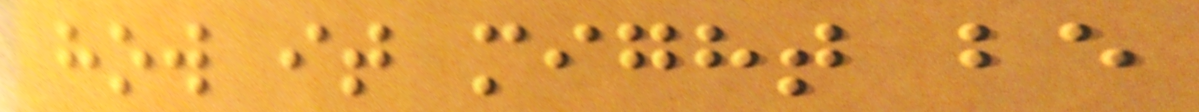how it might be
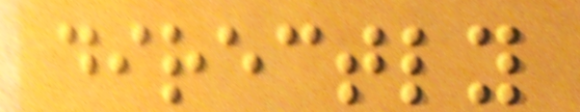directly
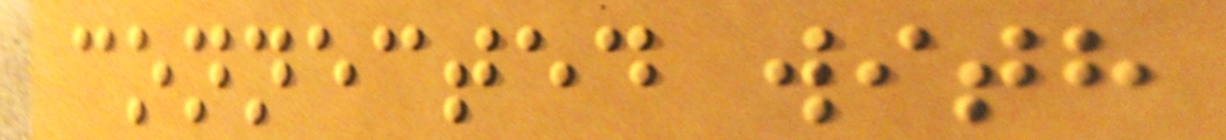connected with
